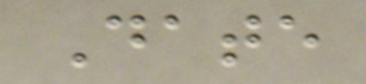Date
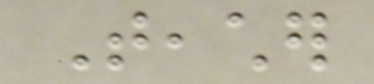Teacher
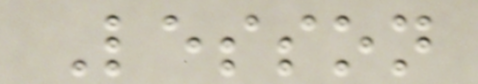Lesson
